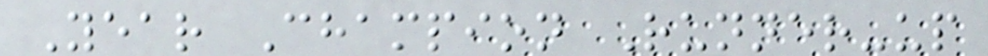Year Champion Runner-up
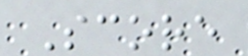Score
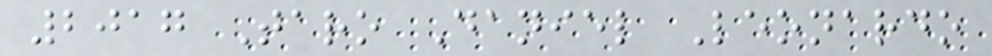2017 Taro Daniel Leonardo
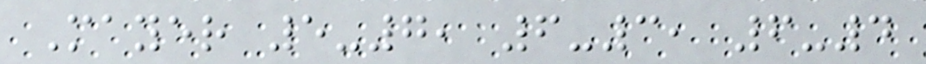Mayer 5-7, 6-3, 6-4
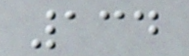134
